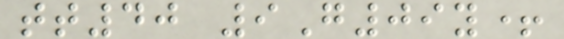tt40 9G09y+
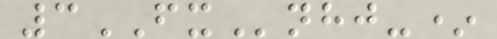3FXnhj-*
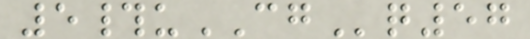5#uCGq57
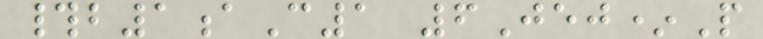#b1aC1 6Jej*P
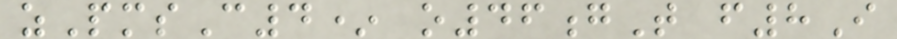zPmsC4* o46gT f8I
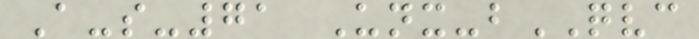A-s-71 Unx-bQVC
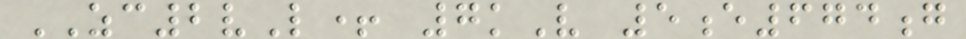ZC2vL+ 7kV 5e674g
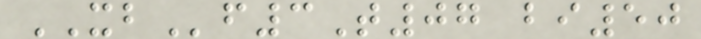XBf3T07 bi50
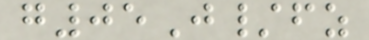g05J/fz
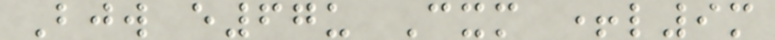Bjw e67u Cxm +l9m
